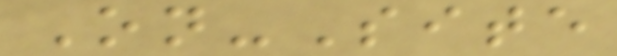On-Site
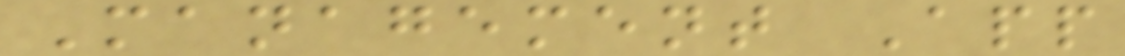Management App
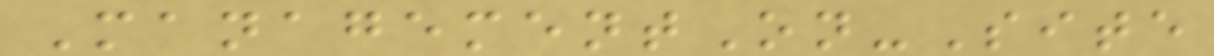ManagementOn-Site
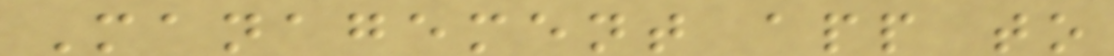Management app to
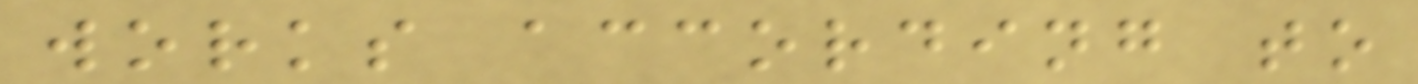works according to
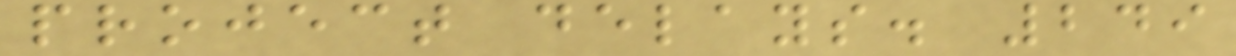project delays. 249
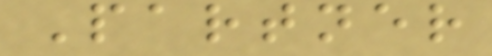Partner
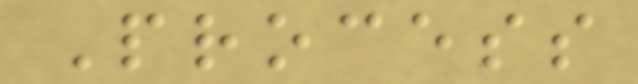Process
